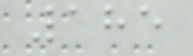185
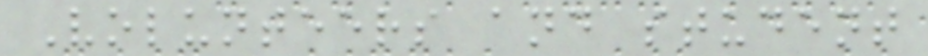Volunteers and student
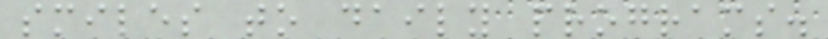smiles to daily programs.
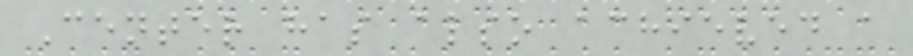Center has also achieved a
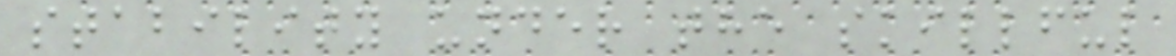stability under the skillful
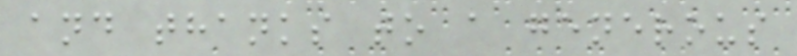and thanks to a generous
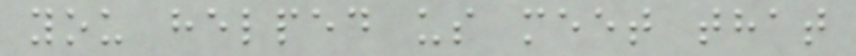you helped us meet that
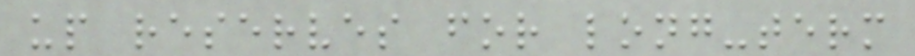up reserves for long-term
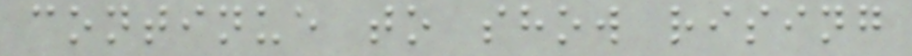continue to show rising
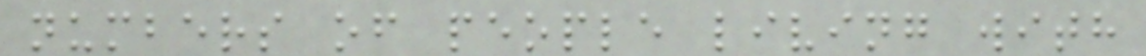numbers of people living with
